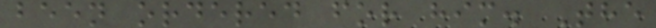been ordered for him. The
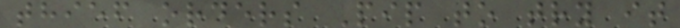thief orders Pip to try it
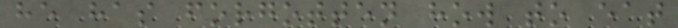he has forgotten how to eat
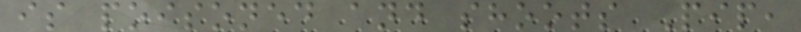is poisoned and shoots Pip,
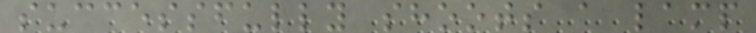successfully shoots a lamp
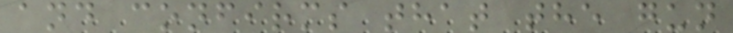and confirms that the gun
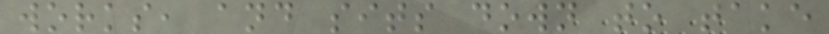works, and sits down to take
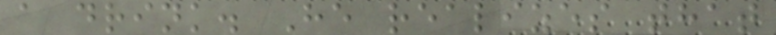a drink. He realizes that
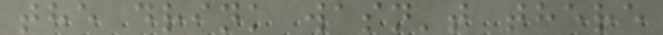the drink wasn't there
